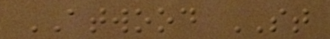ATWOOD ST
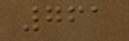761
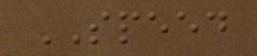SPEED
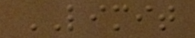LIMIT
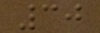30
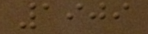1909
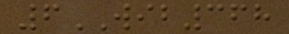6WIB368
